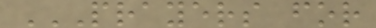PRAYERS FOR
